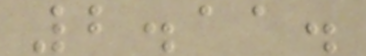2.11.
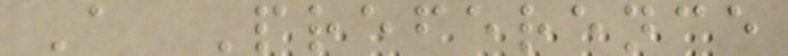A Preference
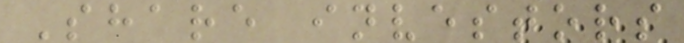Share investors
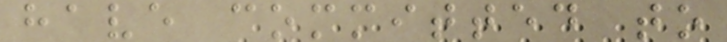have committed to
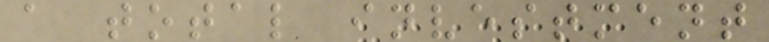a total investment
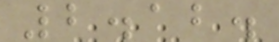2.12.
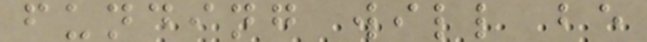funding will be
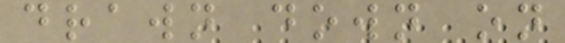drawn down on
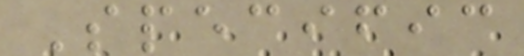Specific
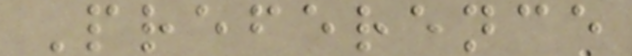Preference
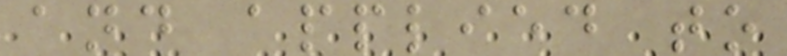and applied to
